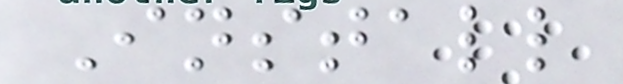Install
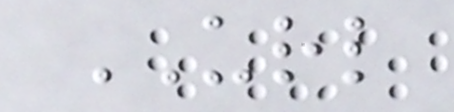URL
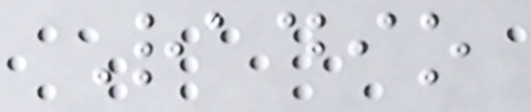Radio
